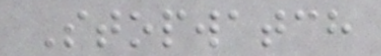Stopwatch
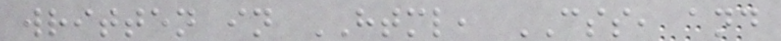written in HTML, CSS, and
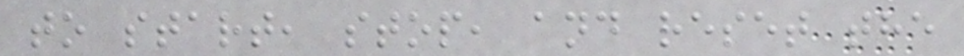to start, stop, and reset the
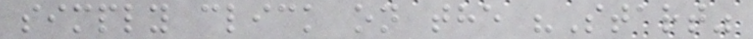simply click on the "Start"
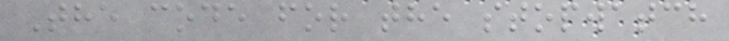The code for the stopwatch
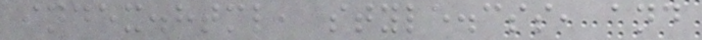index.html, style.css, and
